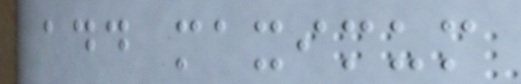add maximum
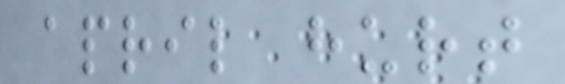april hurt
